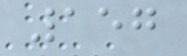157
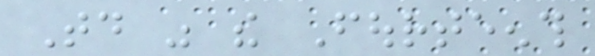Today was the Fourteenth
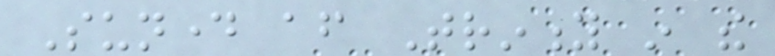Sunday after Trinity in the
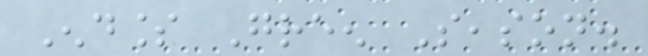Endless Green Season.
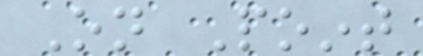On Point
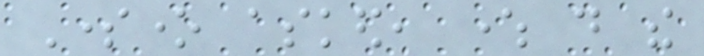Someone asked, where do the
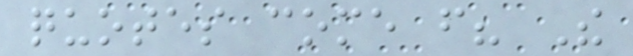quotes come from? The
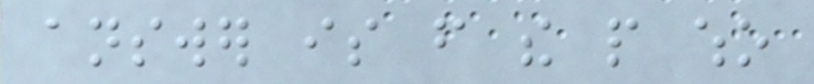answer is from the people who
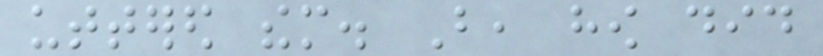uttered them. But, how did
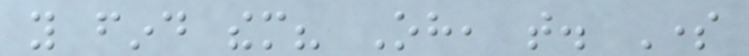you find them? Oh, that. Some
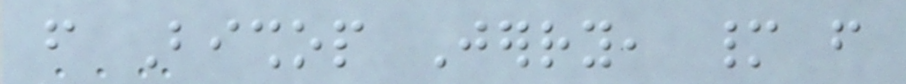from Bishop Jerry, many from
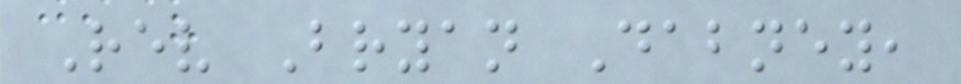Rev Bryan Dabney,
